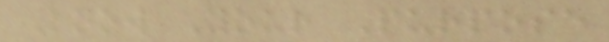Know Your Purpose
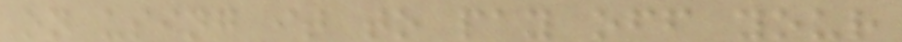on using it to pay off your
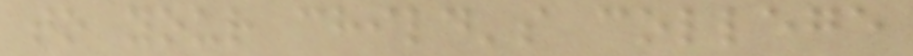to your child's college
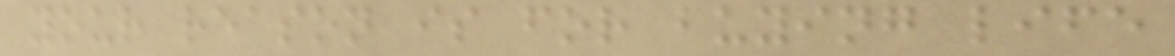your reason is for buying life
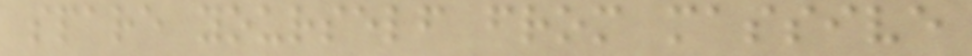spare yourself from massive
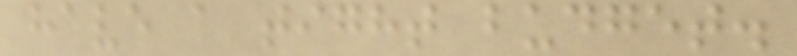have a tight budget.
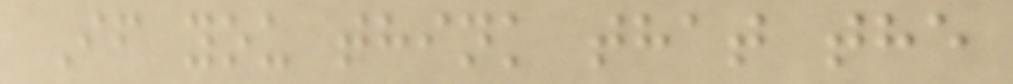If you think that the
